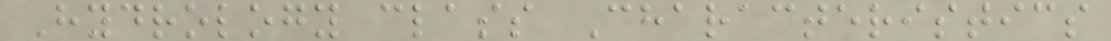Hydrology class Characteristics
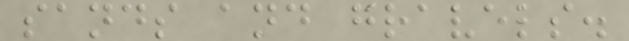sands and gravels.
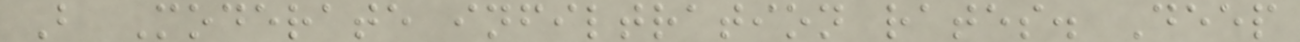B Moderate infiltration rates. Deep
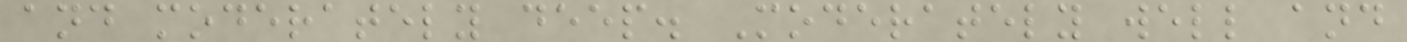and moderately deep. Moderately well and
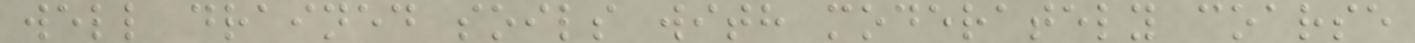well drained soils with moderately coarse
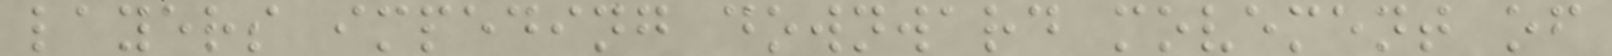layers impeding downward movement of
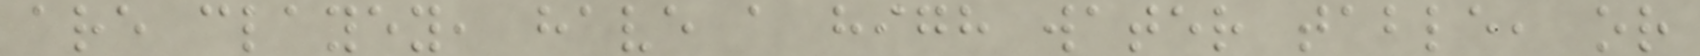are clayey, have a high water table, or
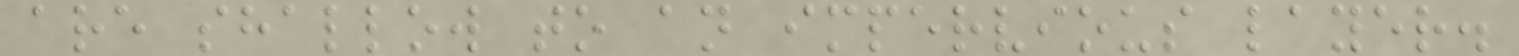are shallow to an impervious layer.
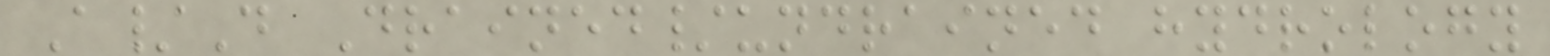A/D Drained/undrained hydrology
